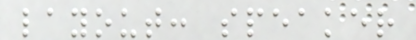layout: speaker
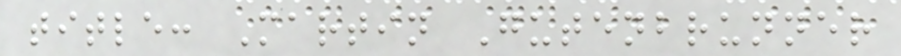title: Martin Gutenbrunner
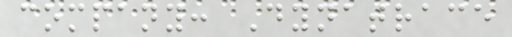company: Dynatrace
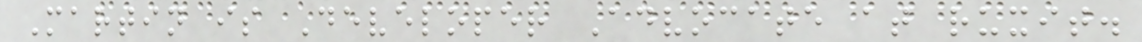Martin is Developer Advocate at ruxit.
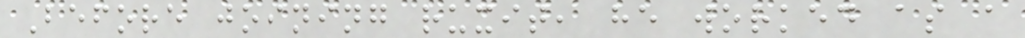Before joining ruxit, he worked as a
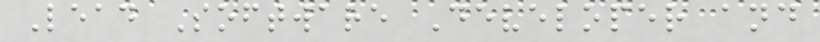Lead Software Developer and
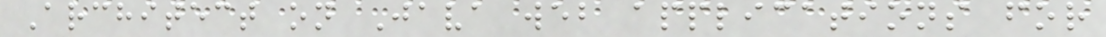Architect on Java web applications for
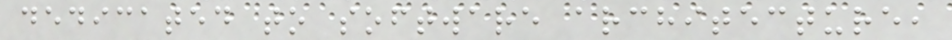dedicated to software architecture,
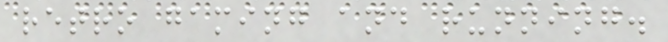retro gaming and running.
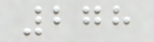278
